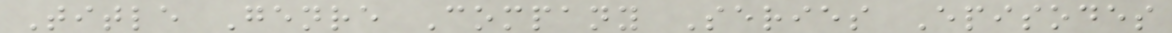Title Genre Company Series Episodes
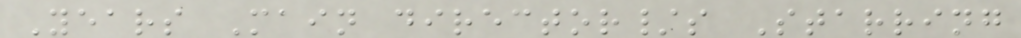Years Main director/s Starring
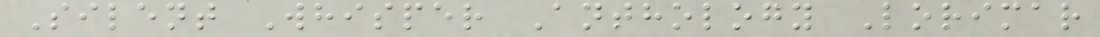Silent Whisper Anthology Lorimar
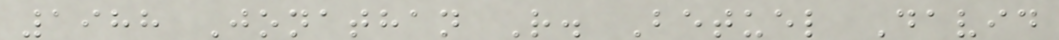1988 Jonathan R. Betuel David
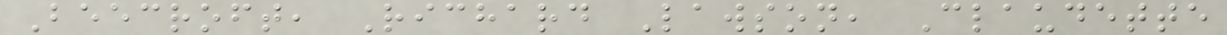Beecroft, Richard Lawson, Claudette
